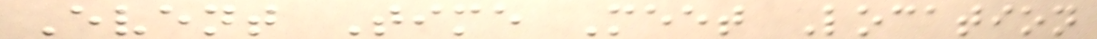Event Time Meet Location
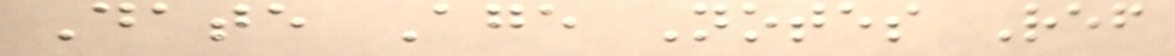Date Age Notes Ref
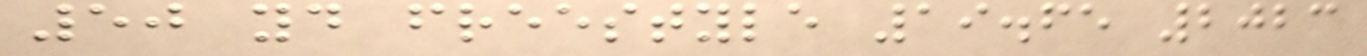50 yd freestyle 19.65 2023
